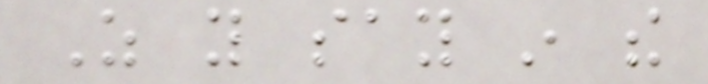As you say in the
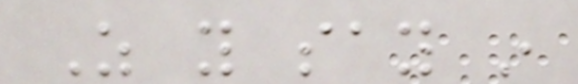As you say in
